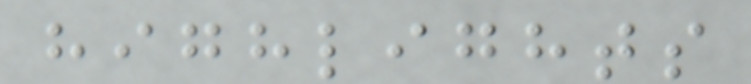highlights
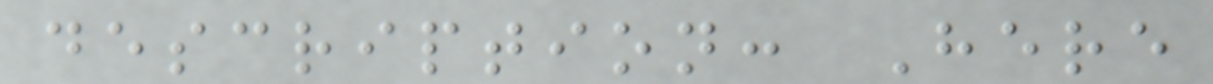description: Here
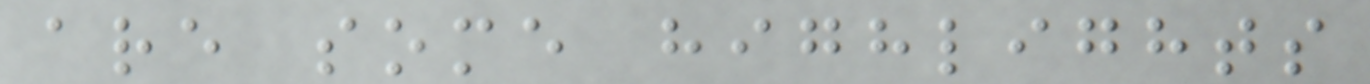are some highlights
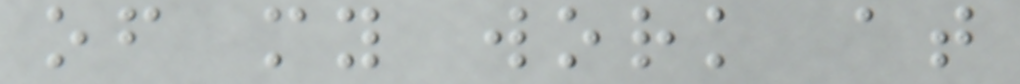of my work at
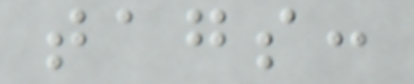tags:
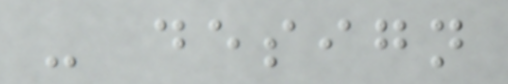- design
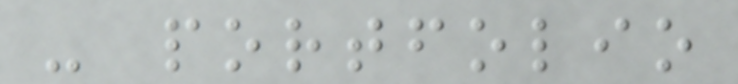- portfolio
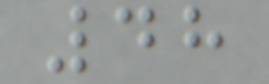48
